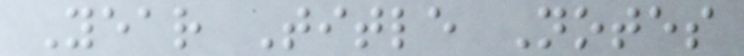Year Title Notes
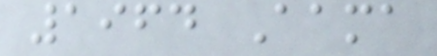1964 Aama
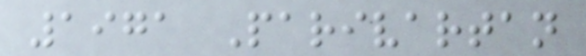1971 Parivartan
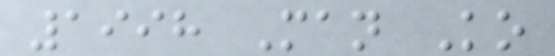1998 Man Ko
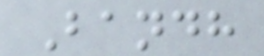Bandh
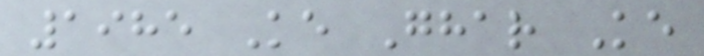1985 Ke Ghar Ke
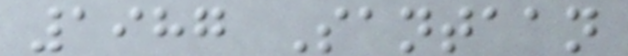1987 Santaan
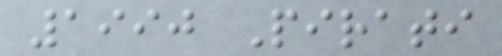1990 Pirati
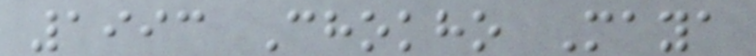1993 Chokho Maya
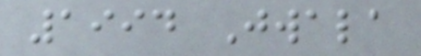1994 Jwala
